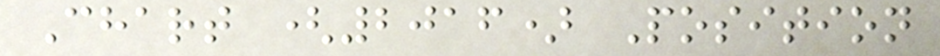Chart (2016) Position
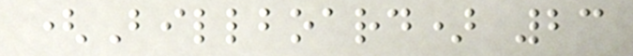(Billboard) 23
